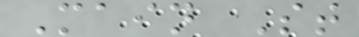Main St
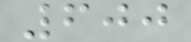600
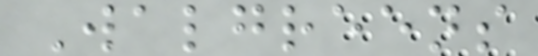Walgreens
